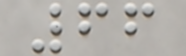66
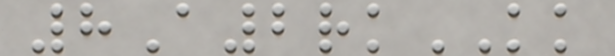8A2rkKK
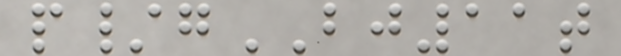p/gBJ11t
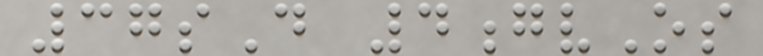37sD 4gvOs
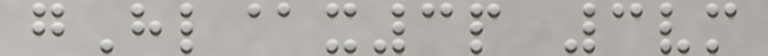gHl@x3p 3vm
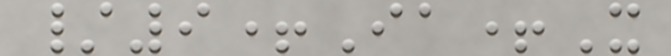/9+Ia+X
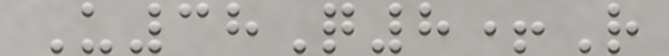U38Q8+R
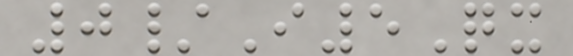0/I5Qx
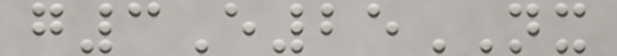g3E25NX
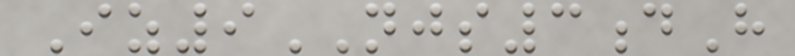Iz9NJS3dH
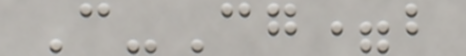C-Cg=b
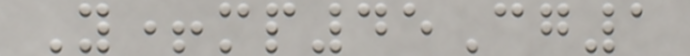Y+mp45Cg1
